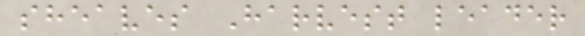sheaves Harvest leader
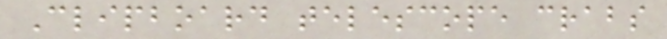Clipboard telescope crabs
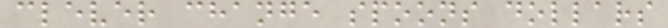clever change spoons dollars
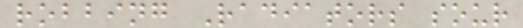robbing Radiators sour
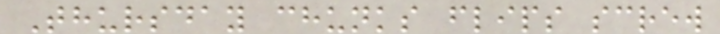Thursday chunks flips screw
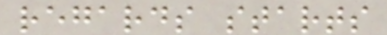regards starts
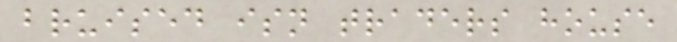bruised isn traders house
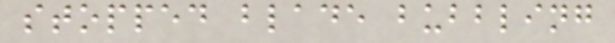stopped blade bubbling
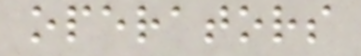operators
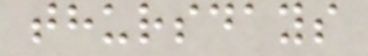thursdays
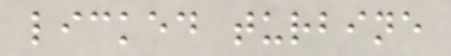licked turbine
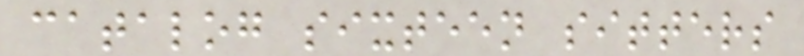catalog sixteen sitters
